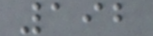192
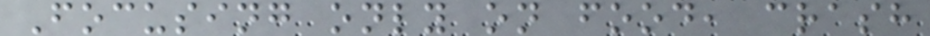Focusing only on food, crash
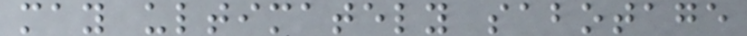may ultimately sabotage
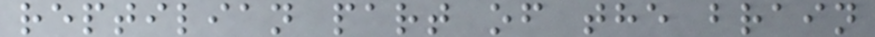reptilian part of the brain
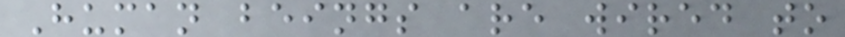Human beings are wired to
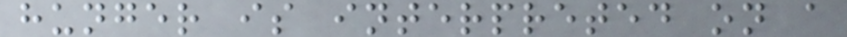hunger is interpreted on a
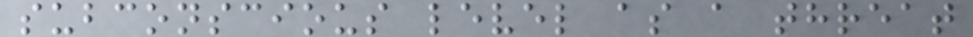subconscious level as a threat
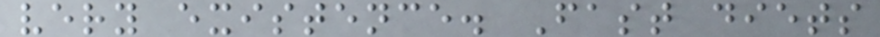very existence. Fast diets
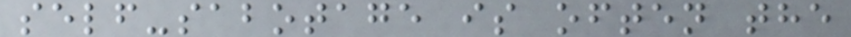self-sabotage is often the
